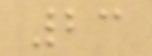23
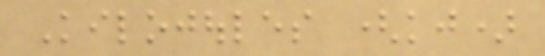Kilojoules (kj)
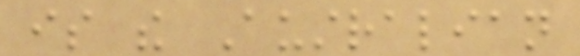is the Australian
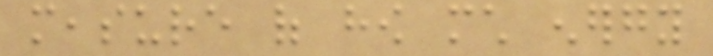measure of how much energy
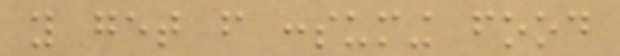you get from consuming food
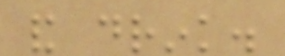and drink.
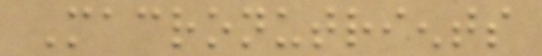Macronutrients
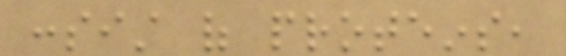consist of proteins,
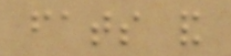fats and
